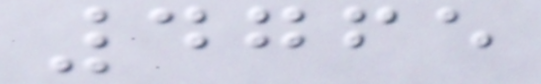4765
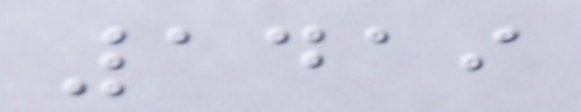1419
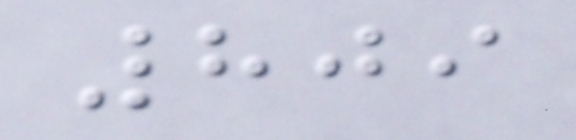809
